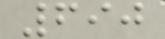690
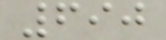690
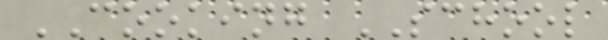COOKING SCHOOL
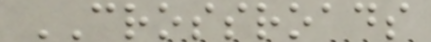CROSSROADS
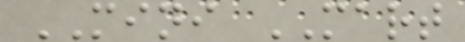MINI MART
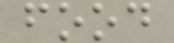food
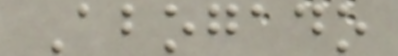Abogado
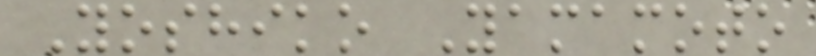Yoshiko Yamamoto
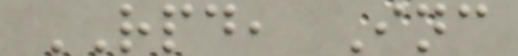RPD, Inc
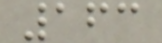163
